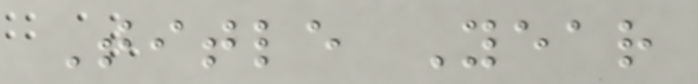Title Year
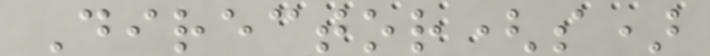Director(s)
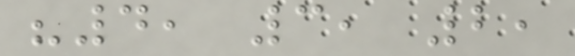"4, 3, 2,
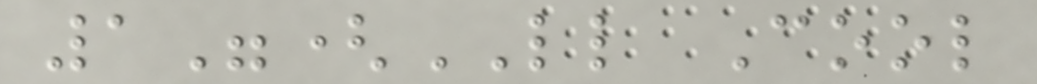1"(LL Cool
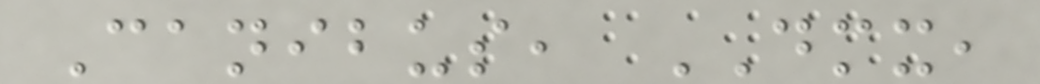Canibus, DMX,
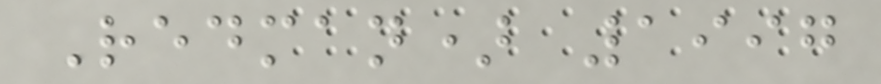Redman) 1997
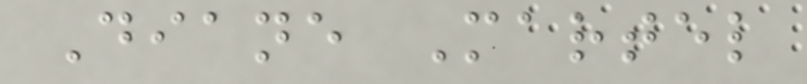Diane Martel
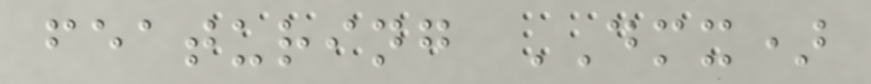featuring DMX)
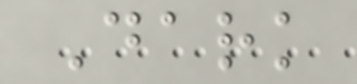Dark
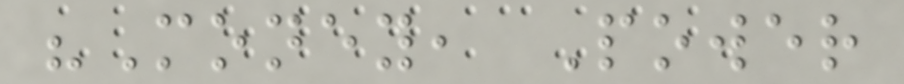"Money, Power
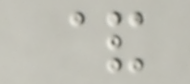&
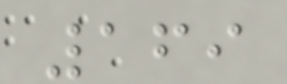169
